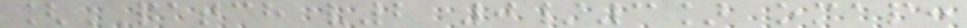[PATCH v2 0/3] omap:
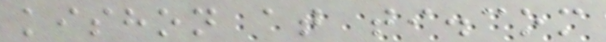kishon at ti.com
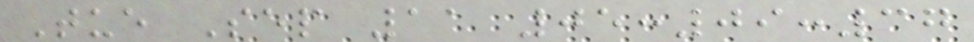Tue Sep 11 05:09:37
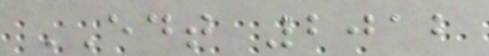EDT 2012
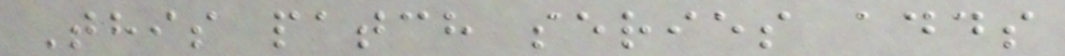This patch series adds
